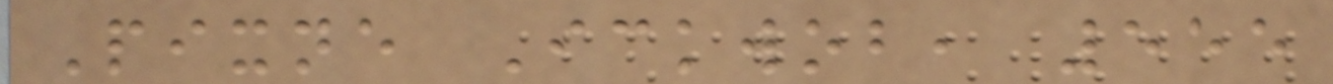Pixne Ickwob, 555
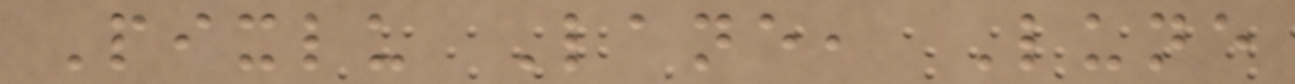Pixlu Lane, Lune
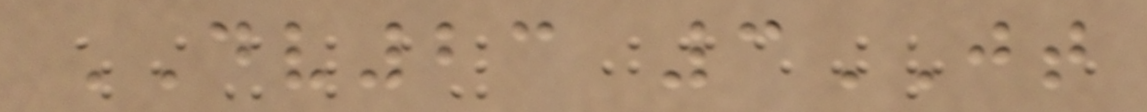DV23 3JT
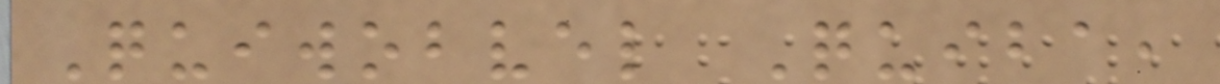Quiwobvel Quiba,
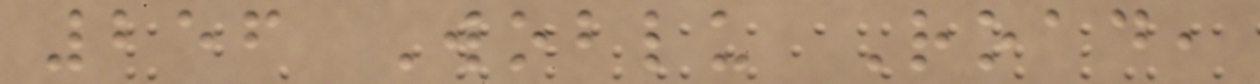256 Woblu Road,
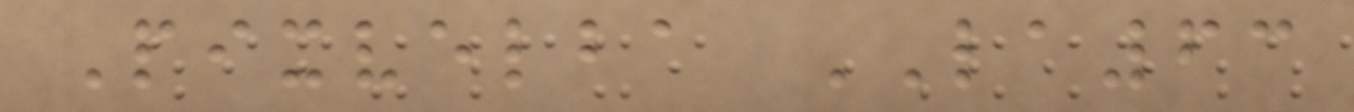Pixvelba LA63
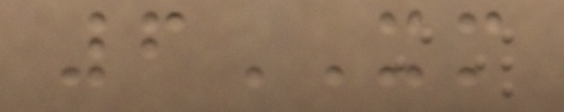6XM
